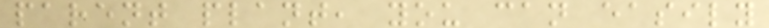parent plant, you can easily
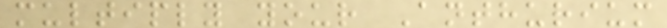multiply your Anthurium
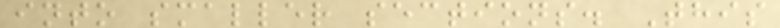into smaller sections. This
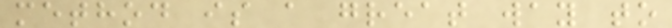method is a great way to
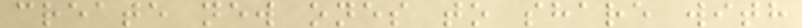create new ones to share with
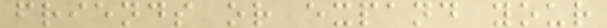friends or expand your
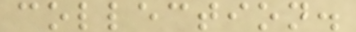collection.
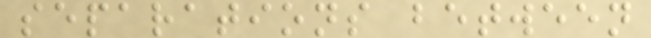separations between
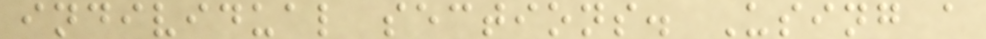individual sections. Using a
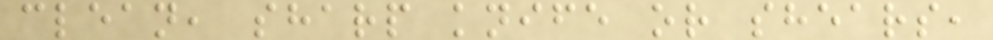clean, sharp knife or shears,
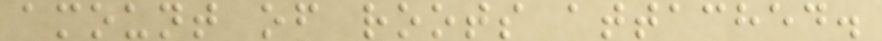amount of roots attached.
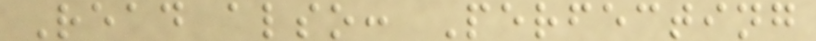Read also: Perfecting
